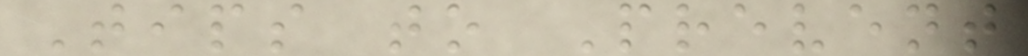Tips to Prevent
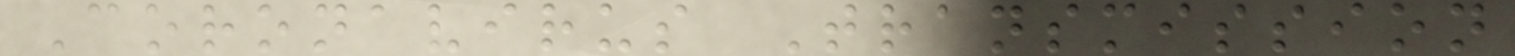Coronavirus Transmission
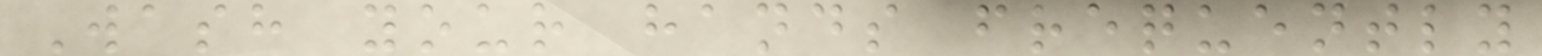Wash your hands frequently
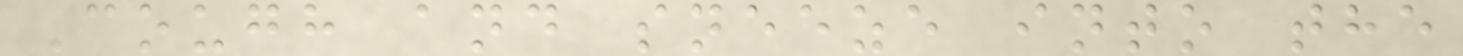Cough and sneeze into the
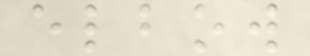elbow
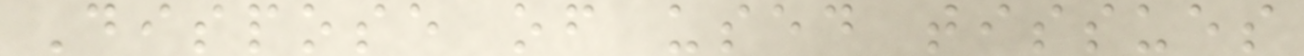Dispose of used tissues
